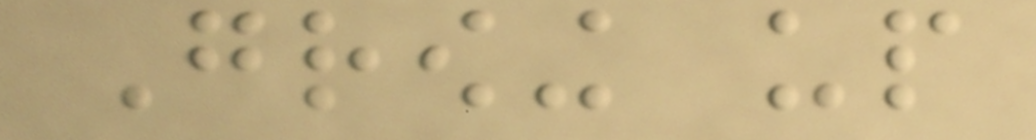Growing up
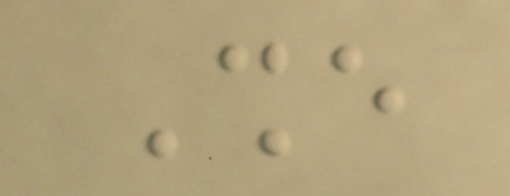She
